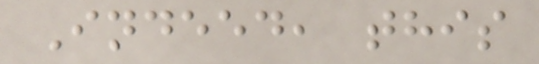Indeed, this
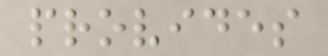provides
